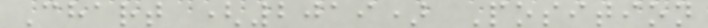Chart (2019) Position
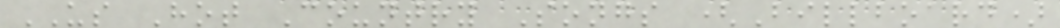US Hot Country Songs (Billboard)
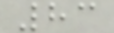83
